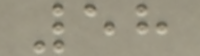58
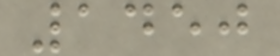1450
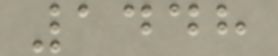1448
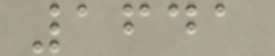1641
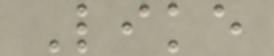Like
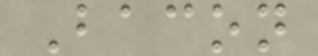Bacon
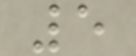5
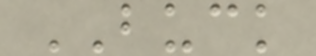BUCK
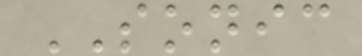SONIC
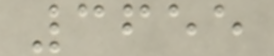3655
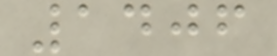1406
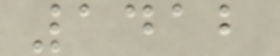1412
